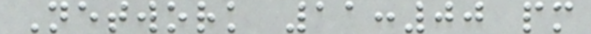Network 11:00 pm
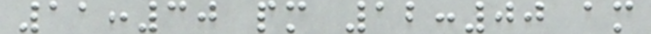11:30 pm 12:00 am
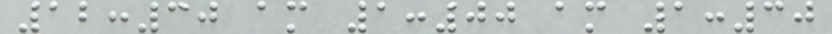12:30 am 1:00 am 1:30
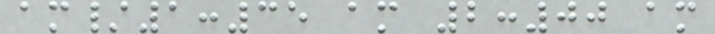am/1:35 am 2:00 am
